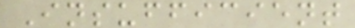Insufficient
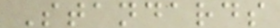Standards
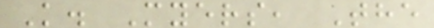K. Myers, The
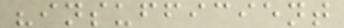"insufficient
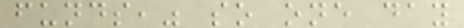funds," so one day
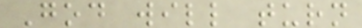God will turn
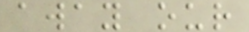away our
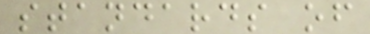standards of
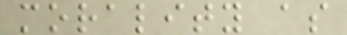morality as
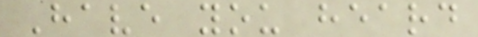Have you heard
